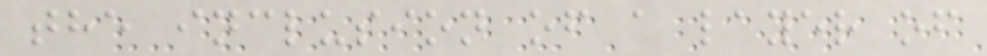the inclusion of a layer of
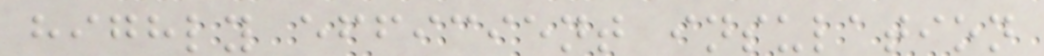highly efficient insulation
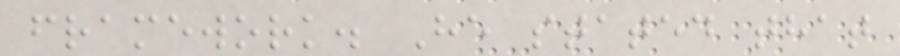framework. He stated that
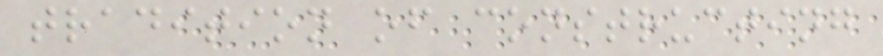tradition of constructing
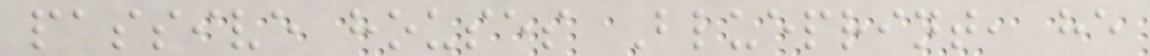passive houses Blueprint, he
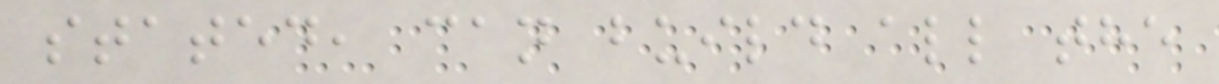stated, can build all the
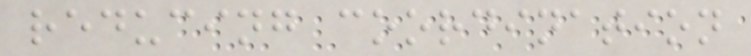reducing coordination
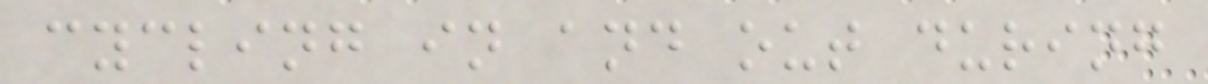cycling in and out during
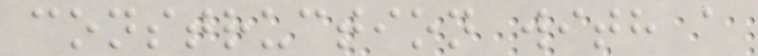construction with a
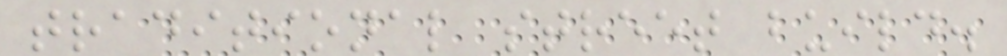traditional street build.
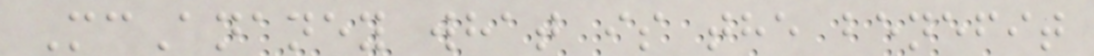McAnaney what is the benefit
